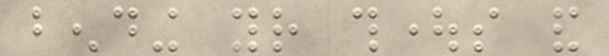bending your thoughts and
